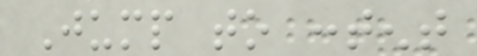Jump to content
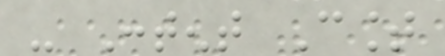- Content Count
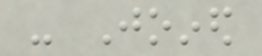- Joined
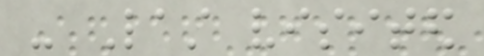- Last visited
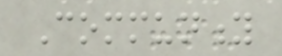Community
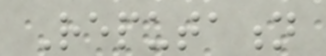Reputation
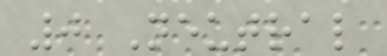0 Neutral
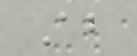About
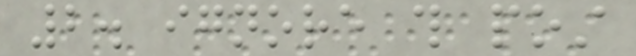2. ignore this post
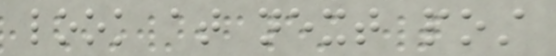look at next post
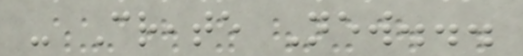- Create New...
